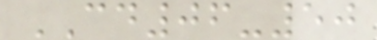CD06-50
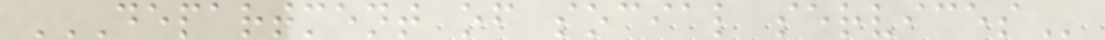DEPARTMENT OF SOCIAL SERVICES
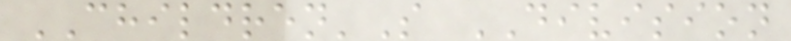CHILDREN'S DIVISION
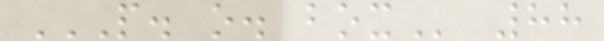P. O. BOX 88
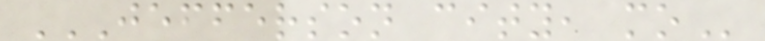JEFFERSON CITY, MO
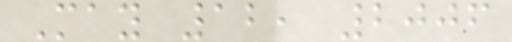May 12, 2006
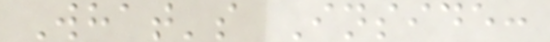What's Inside:
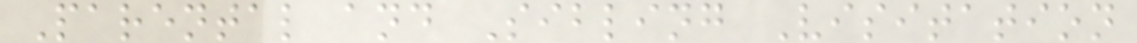Parental and Sibling Visitation
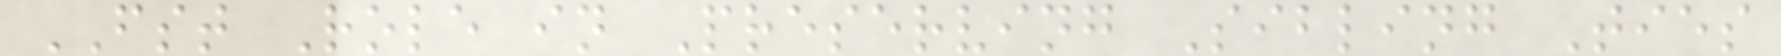FST Role in Preserving Sibling Ties
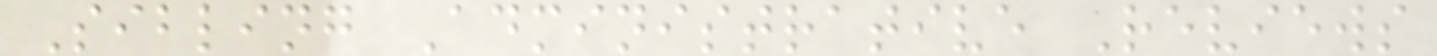Sibling Administrative Reviews
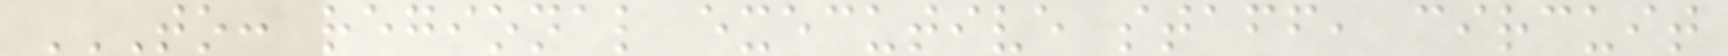TO: REGIONAL EXECUTIVE STAFF, CIRCUIT
